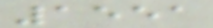1551
